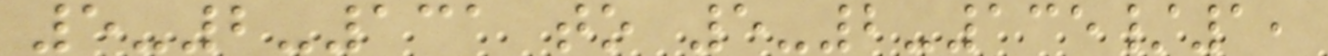5-2-131 to 5-2-135/1,
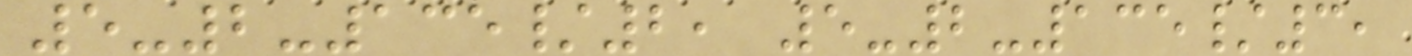5-2-135/2, 5-2-135/3,
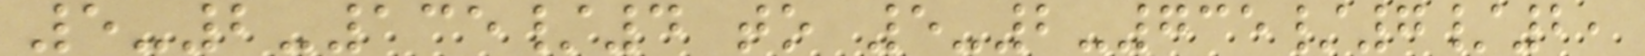5-2-135/4 to 5-2-735/7/2,
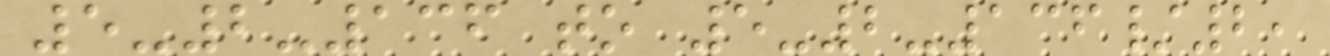5-2-136 to 5-2-136/2,
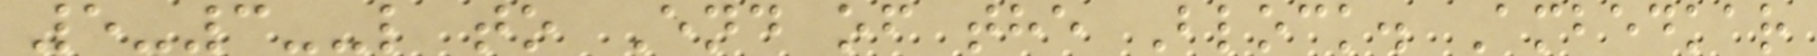5-3--l to End of the Block. Ambedkar
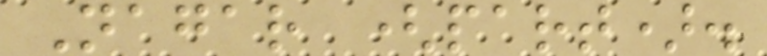Nagar (part).
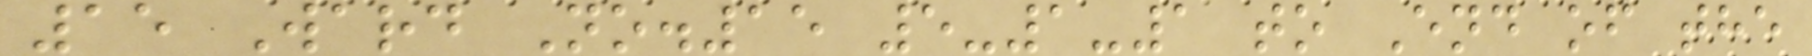15 Ward No.15 5-1-1 to End of the
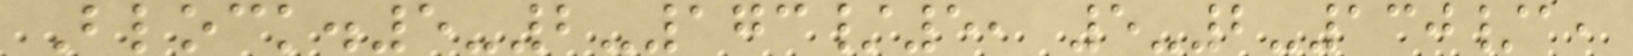Block.5-2-173/5, 5-2-130/a,
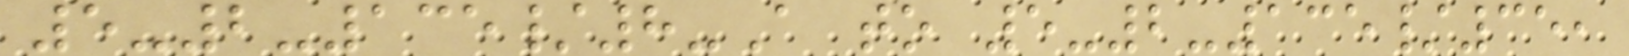5-2-135/8-A to 5-2-135/35,
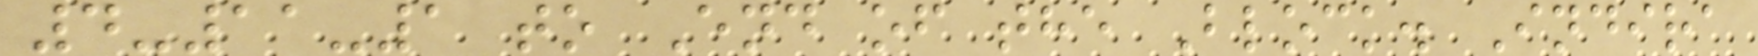4-11-1 to End of the Block. Indira
